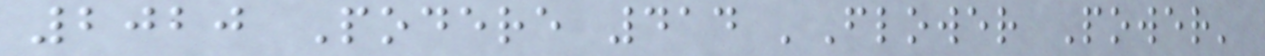2020 Podere 414 'Flower Power'
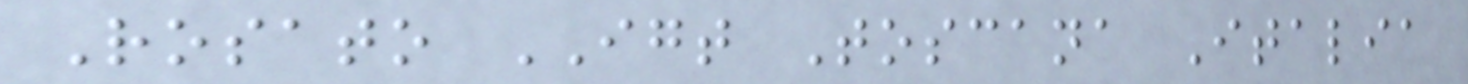Rosato IGT Toscana Italia
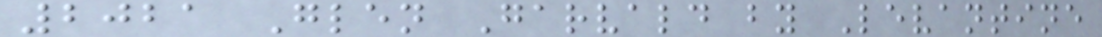2021 Glen Garvald by Levantine
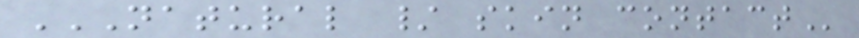NATURAL / SKIN CONTACT
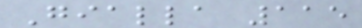Gialla 115
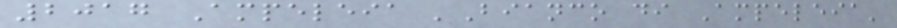2017 Ampeleia 'Bianco di Ampeleia'
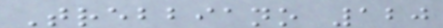Trebbiano 120
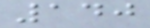140
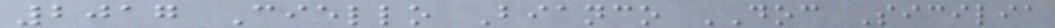2017 Ciello Bianco DOC Sicilia
